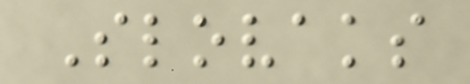Slovaks
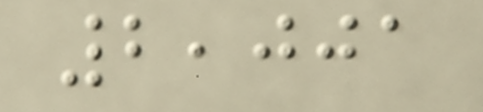2,001
